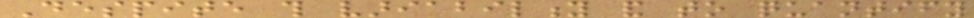Despite this variability and to quantify
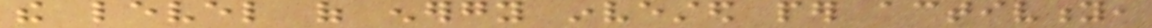the level of energy invested per activity,
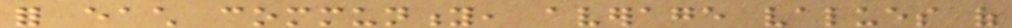for each community, average values of
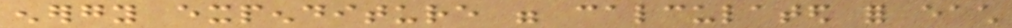energy expenditure were calculated for each
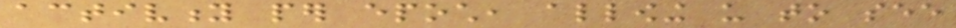activity per epoch, allowing us to see
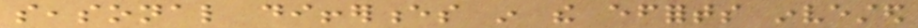seasonal differences in the efforts invested
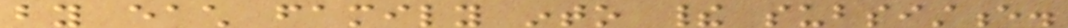by each family into their subsistence.
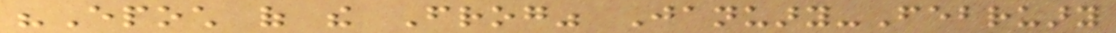"Epoch of the Frog" January-February
